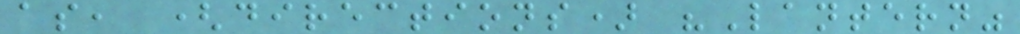as, (directions) "Lantern"
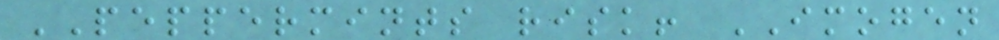PEPPERMINTS risk! IMOGEN
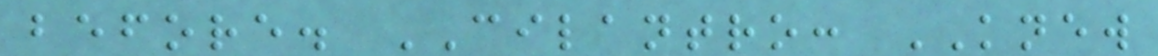before. CILANTRO: KNEW
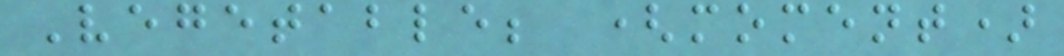Vegetable; (moment)
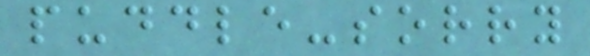puddle-sorry
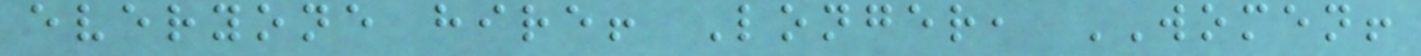everyone hire! Longer, WOMEN!
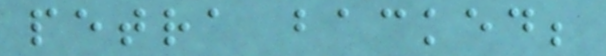petra backed;
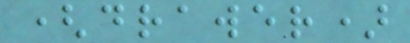(drawer)
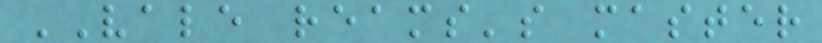VALE reams's master
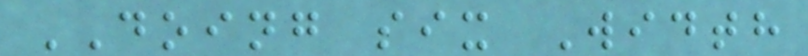DOING six Width
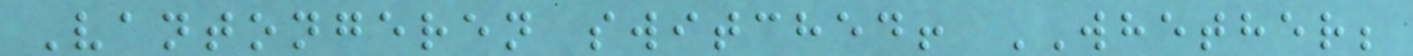Vantongeren switched! WHETHER;
